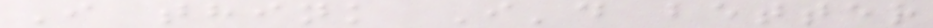I think I'd better
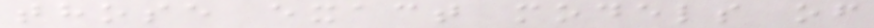those exact models of
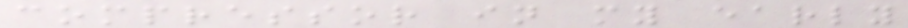compressor in my early
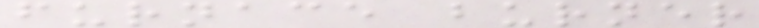furnace burner
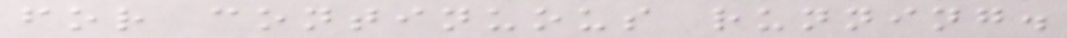for continuous running.
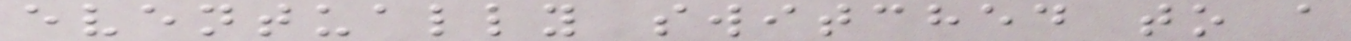eventually switched to a
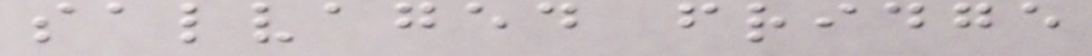salvaged fridge
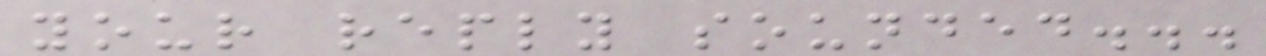your reply sounded...
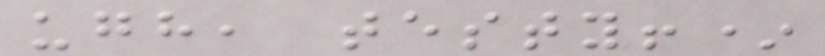ugh, testy!*
